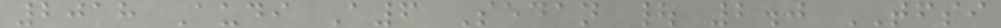2018 Audi A6 Sedan | 2.0 TFSI
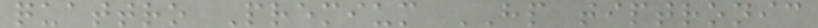quattro Premium HP tiptronic
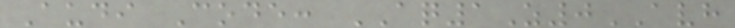Audi Code: AQ1Z0AVH
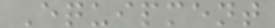Equipment
